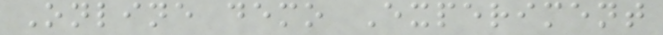Online demo Experiment
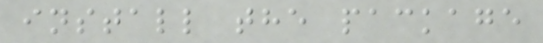install the package
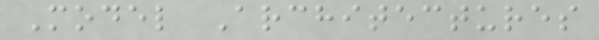Model Architectures
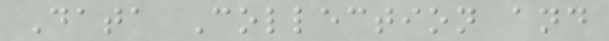Data Collection and
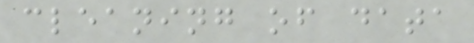cleaning of data
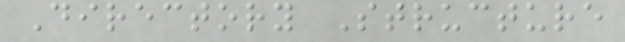Directory Structure
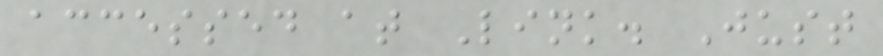accessed at Link. Just
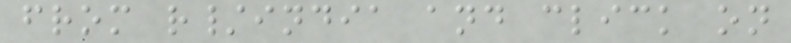from r/india and click on
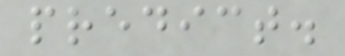predict.
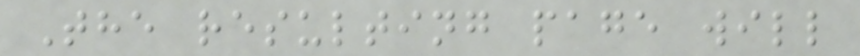The resulting page will
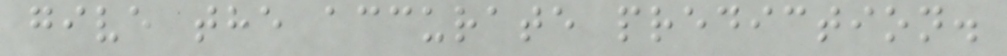give the accurate prediction.
